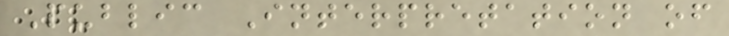Public Interpretation of
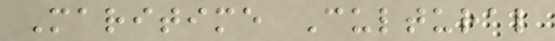Maritime Cultural
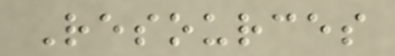Resources
